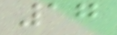17
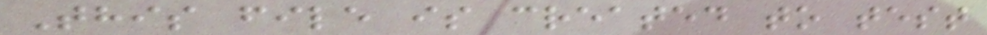This file is created to test
